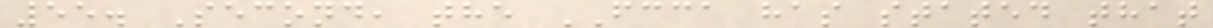55. Second, the FCCA has stated that
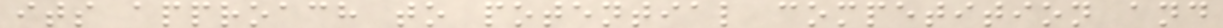its approach to potential competition and
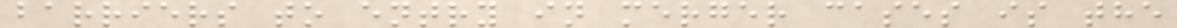barriers to entry in merger cases is the
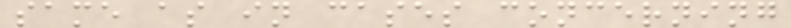same as in cases concerning
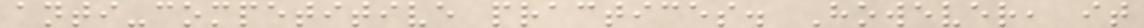anti-competitive practices. However, it
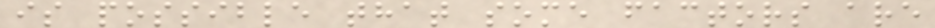is possible that some factors are
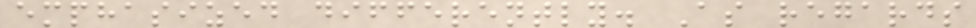emphasized differently. As regards
